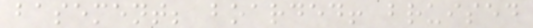basement; boarded! bruised
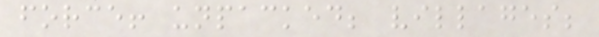force! unpacked; villages;
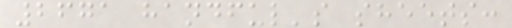2671 handful's sheets:
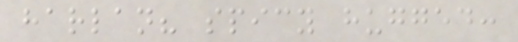harlan? spicy hugged:
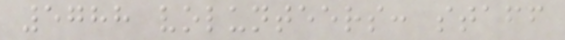5788 volunteers: staff
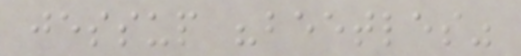jessup "beetles"
